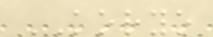KORYO
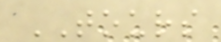TOURS
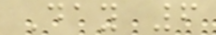Day 6
